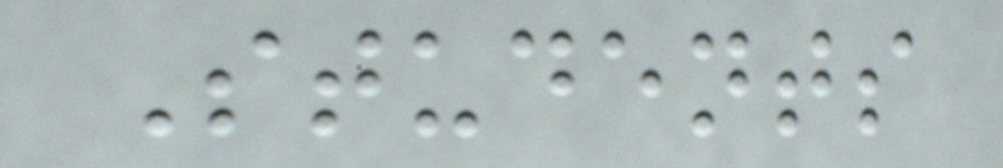Students
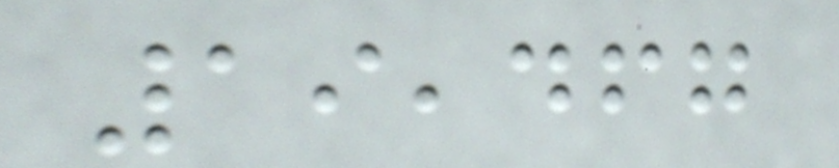19,467
